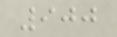900
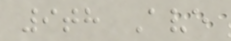9th Ave
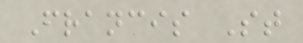Francis St
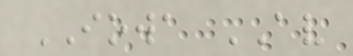IOWA AV
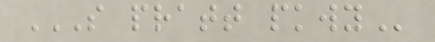S PRATT PKWY
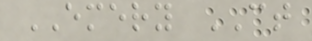EMERY CT
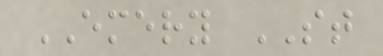EMERY ST
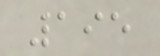195
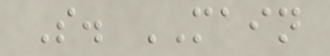S. MAIN
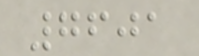7601
